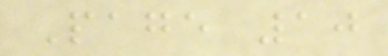Page 10
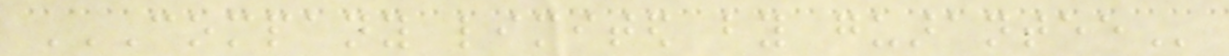COMPANY LIMITED BY GUARANTEE
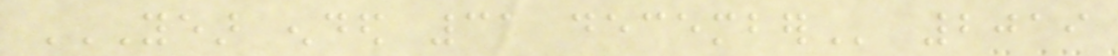YEAR ENDED 31 DECEMBER 2019
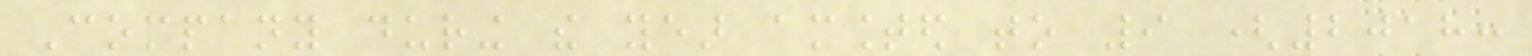Company during the year amounted to 9 (2018:
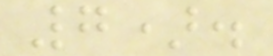7).
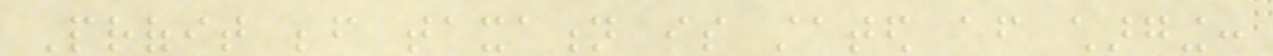Profit before taxation is stated after charging:
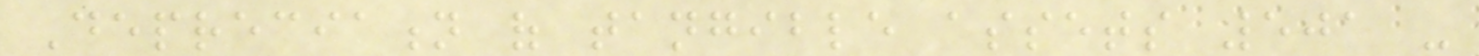Depreciation of tangible assets 501 -
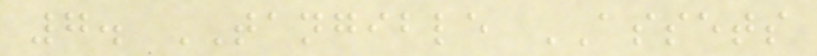7. TANGIBLE ASSETS
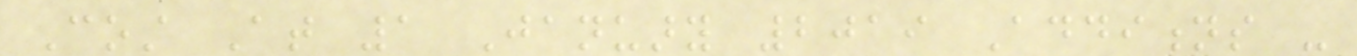Cost At 1 January 2019 Additions -
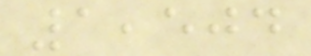1,504
